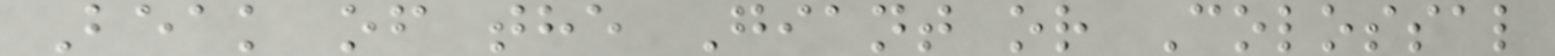Beak of the Giant or Colossal
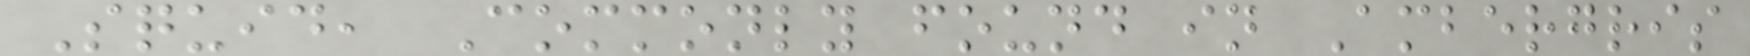Squid, Commonly found in Ambergris
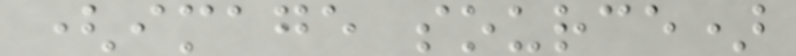(image source)
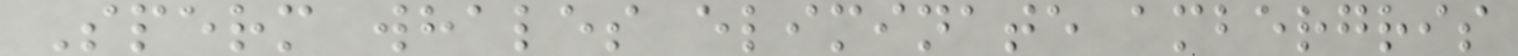Sperm whales eliminate ambergris
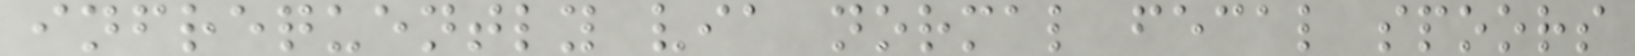infrequently via normal fecal spoors
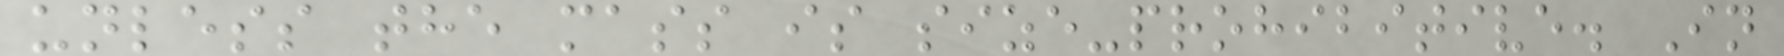unless the mass is size-prohibitive. In
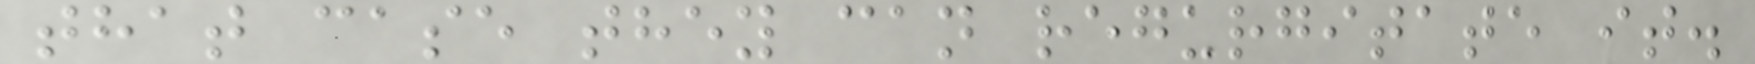that case they can regurgitate it.
